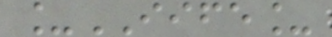_IIFE_
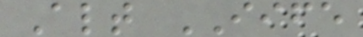Alt IIFE
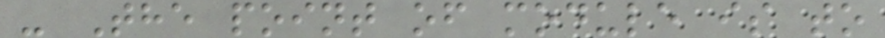- The point of module is to
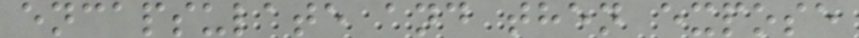encapsulate and then expose
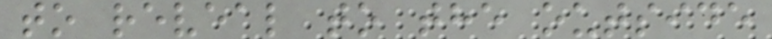to reveal to the outside
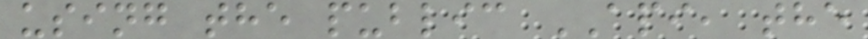using the public API, the
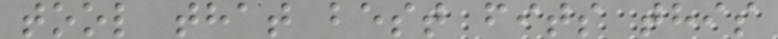tool that best fits this
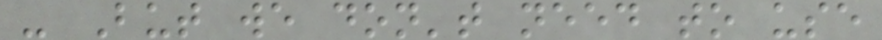- But we don't need to use
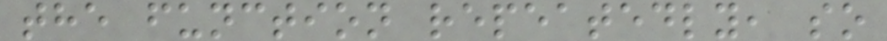the function repeatedly, so
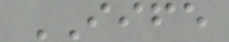IIFE
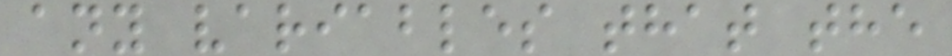any variables that the
